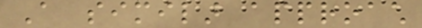A similar approach
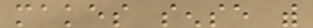makes sense with
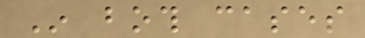In both cases
